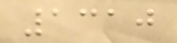1310
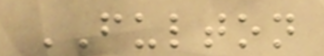FULTON
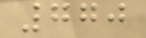770
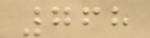768
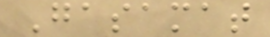Gasamat
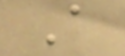A
